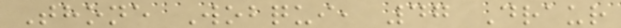Thone Wobqui, 47 Draur
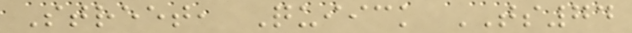Street, Quiick TS74
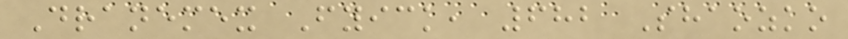Dranemex Fyick, 682 Shaozko
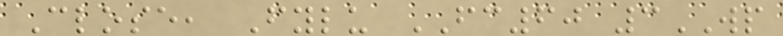Close, Fylu FC60 3WP
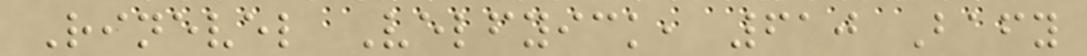Rinevel Velfyick, 610 Bafy
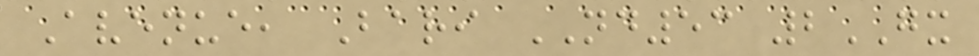Avenue, Bari ND53 2GX
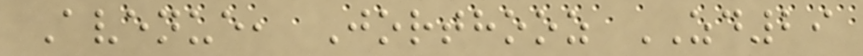Avenue, Jorthooz ZD29
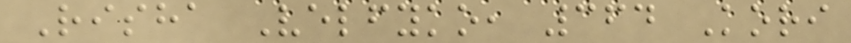Risha Velfyko, 364 Kori
